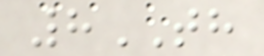8TH
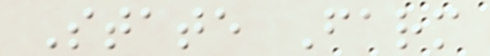State Farm
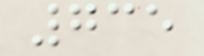735
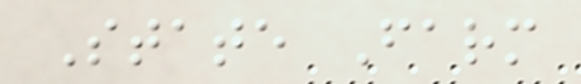State Farm
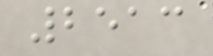2513
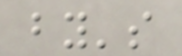by's
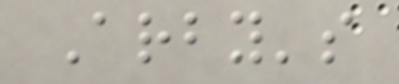Arby's
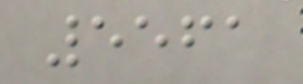5561
